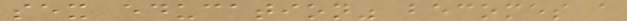sex education" becomes a
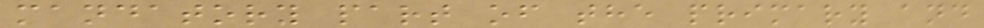mandatory part of the primary and
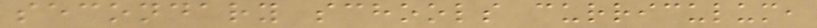secondary schools curriculum,
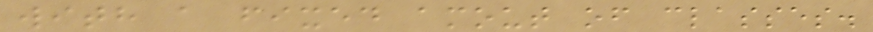with a fixed amout of classes.
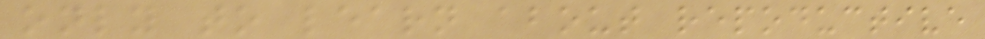only to learn about repoductive
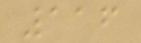116
